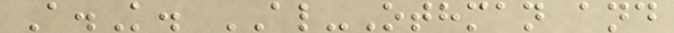A.K. AL-Othman and
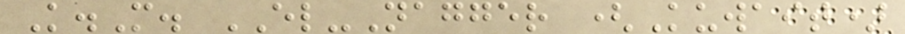K.M. EL-Nagger (Kuwait)
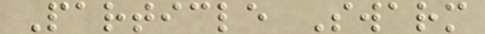Particle Swarm
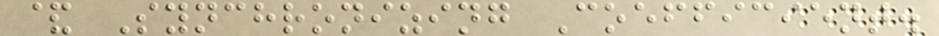& Synchronizing Coefficient.
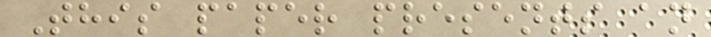This paper presents an
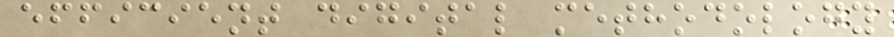efficient digital methodology
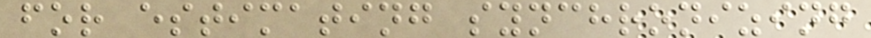for estimating synchronizing
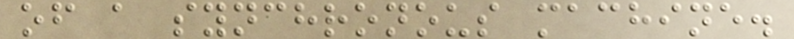of a synchronous machine.
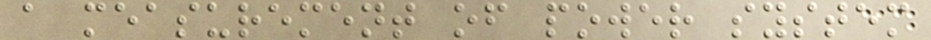a measurement of power system
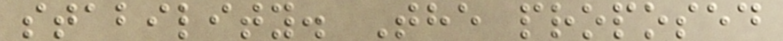stability. The proposed
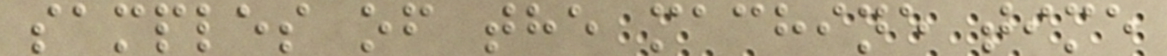samples of the machine time
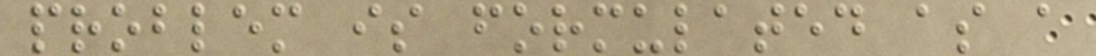problem is formulated as a
